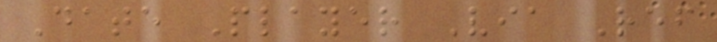Date Player Via Ref
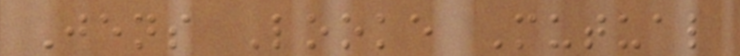Jens Looke Mutual
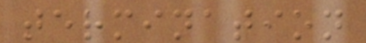termination
